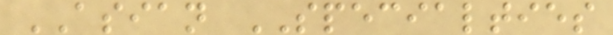ASIAN SPECIALTIES
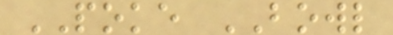POKE BOWL
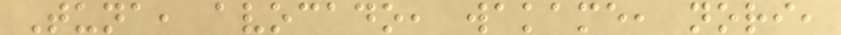Tuna, avocado, wakame, nori,
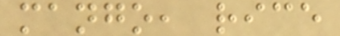mango, rice
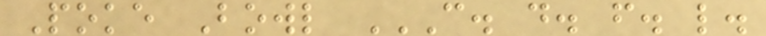Poke Bowl C. D. F. L.
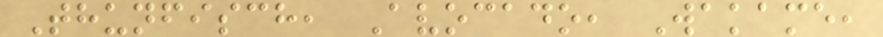Thunfisch, Avocado, Wakame,
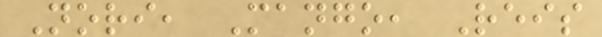Nori, Mango, Reis
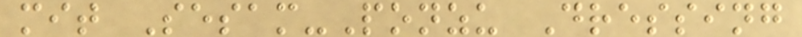mit Sesam-Ponzu Dressing
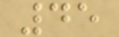45
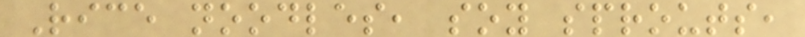Rice noodles, soy sprouts,
